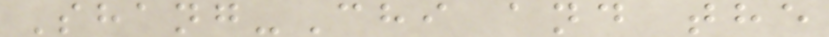Shang-Chi and the
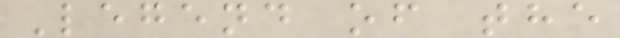Legend of the
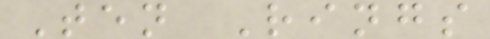Ten Rings
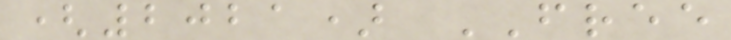(2021) FREE
